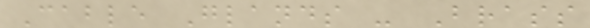Cable Glands - Brass
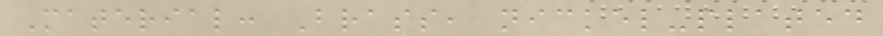Material: Brass, nickel-plated
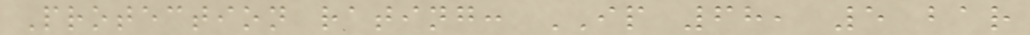Protection rating: IP 68, 5 bar
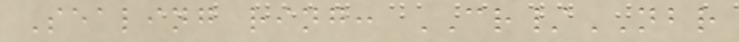Sealing ring: CR/NBR
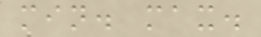min. max.
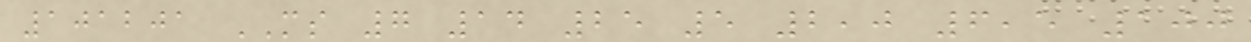101201 MS 7 14 25 5 2,0 6,5 100
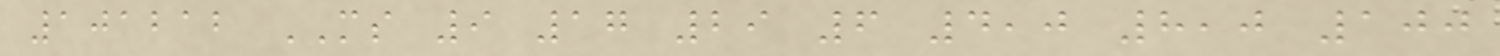101212 MS 9 17 29 6 4,0 8,0 100
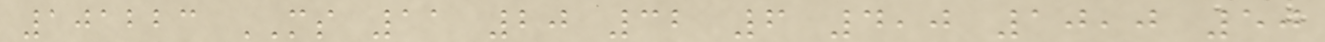101223 MS 11 20 32 6 4,0 10,0 50
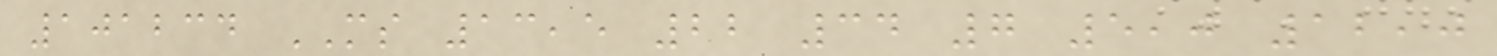101234 MS 13,5 22 34 7 5,0 12,0
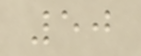50
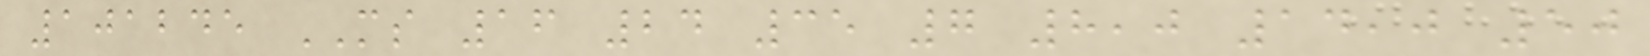101245 MS 16 24 35 7 8,0 14,0 50
